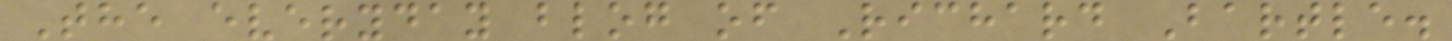The everyday blog of Richard Bartle.
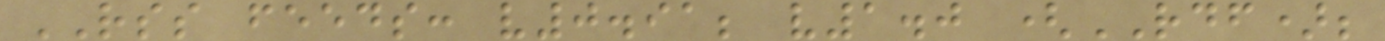RSS feeds: v0.91; v1.0 (RDF);
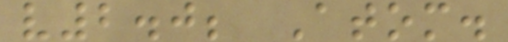v2.0; Atom.
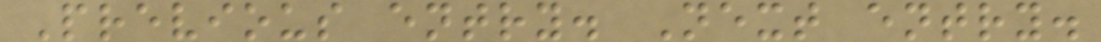Previous entry. Next entry.
